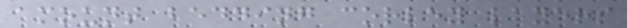amount bedding corley layers
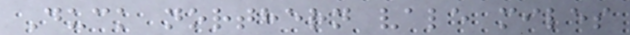Duck northern vale miles
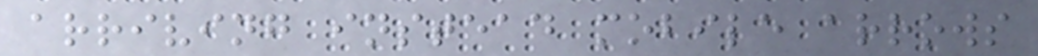arriving instead mobile arrows
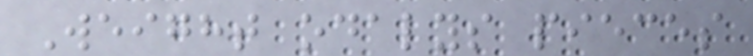Weight odalys pieces
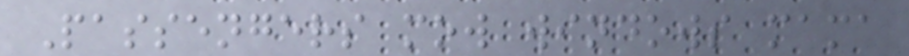Passengers mow windows mama
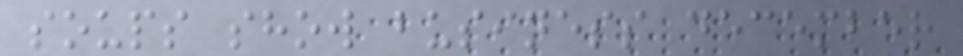soups show business december
